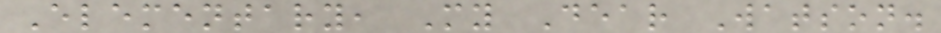Elementary, My Dear Watson.
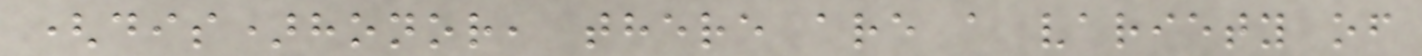(dis)honor, there are a variety of
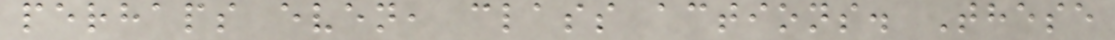perhaps even, class actions. These
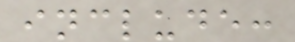include:
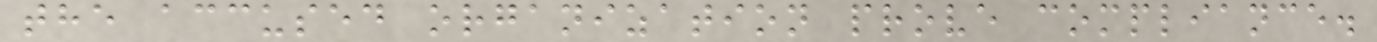the accused organization prove compliance.
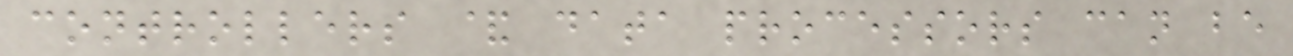controllers & data processors can be
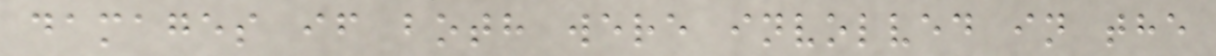damages if both were involved in the
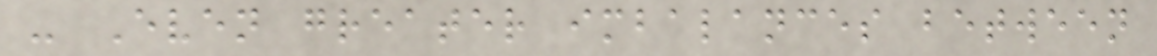- Even greater imbalances between
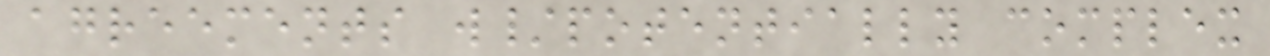agreements w/potentially complex
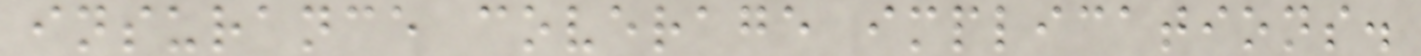insurance coverage implications.
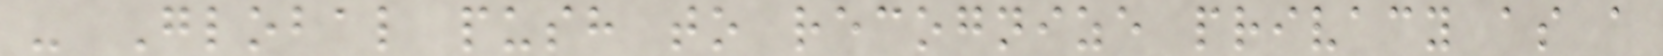- Global push to recognize privacy as a
